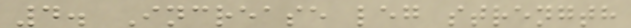4. Increase leg strength
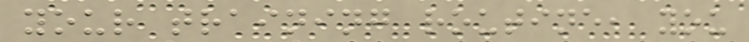your training routine, you
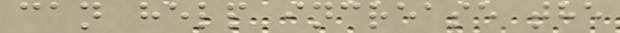can help increase the
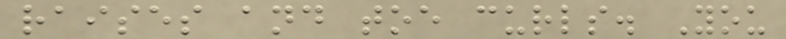raises and toe curls. You
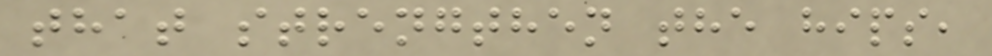that strengthen the hips,
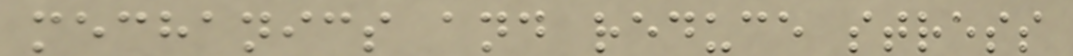mechanics and reduce stress
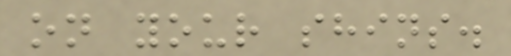on your shins.
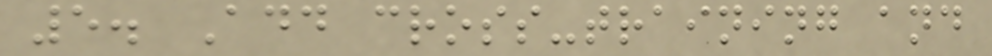5. Add cross-training and
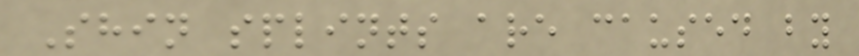Shin splints are caused by
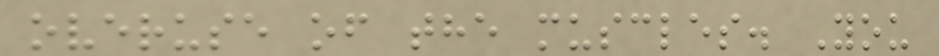overuse of the muscles. You
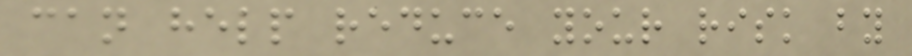can help reduce your risk by
